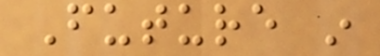Future in
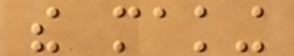the making
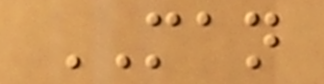MAN
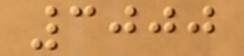3000
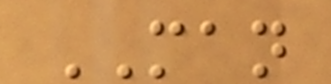MAN
